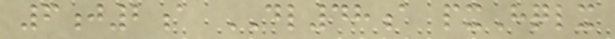6j2a DL48a pxHqlx
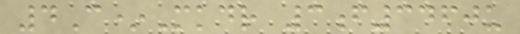4C*Mkdr 3f3460u
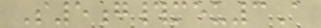S5g#meu3A
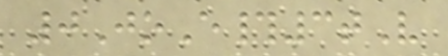0JoE#3tV
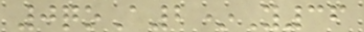0qoA2*Y36
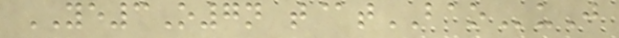YE3O7n t@tBAOuJ
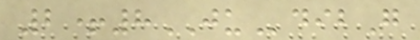2+8JUdibG
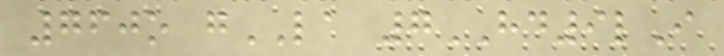760o gLA 7HD9lI
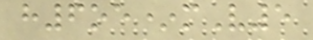h6oe*mV5
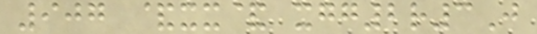907 &xx& xgg2r3J
